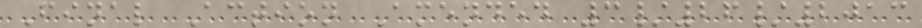Final Action Amended 3/26/2013
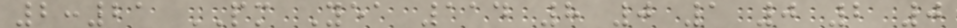2:21 PM Yea 114 8 0 1 0 2 0
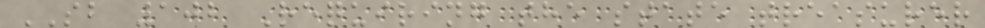SB 102 Requiring the state treasurer
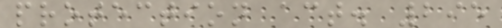protection act. 295
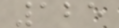125
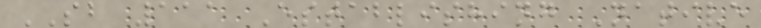SB 111 Establishing Native
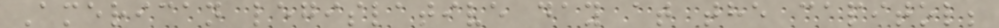American legislative day at the capitol;
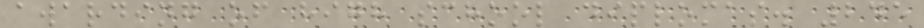awarding of high school diplomas. 245
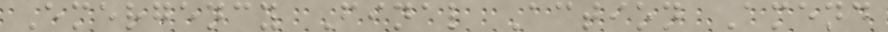Emergency Final Action Amend
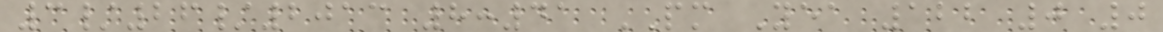3/26/2013 8:41 PM Yea 122 0 0
